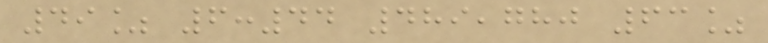49% 6:44 489,780 63%
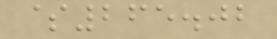$265.02
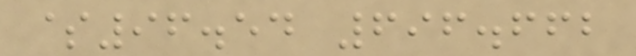$96.54 696.662
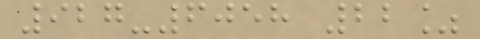927-6058 22%
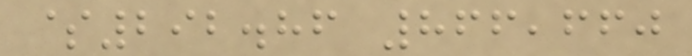$292.86 866,660
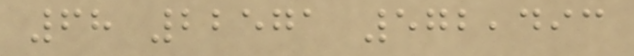68 22571 572,493
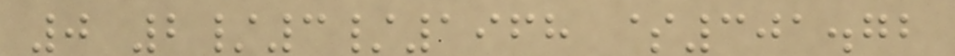0 2/3/1968 $301.72
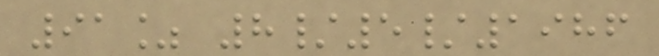91% 8/5/1986
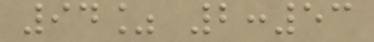94% 2:53
